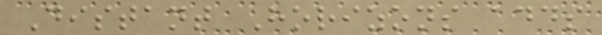Distant Horizons adds
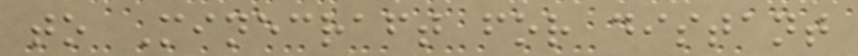to Minecraft for distant
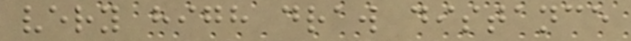very high draw distance
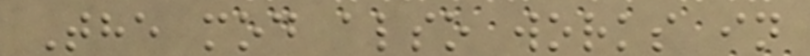The mod also works in
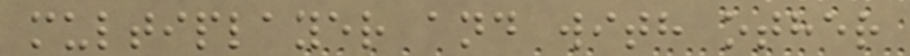multiplayer and with other
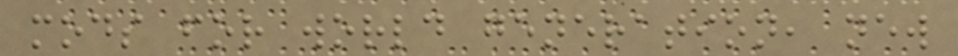mods for world generation, new
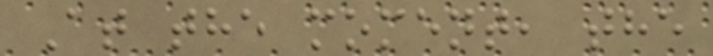At the moment, the
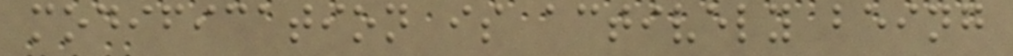modification is actively being
